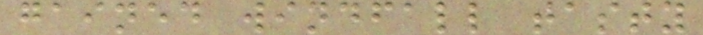gained windfall tasty
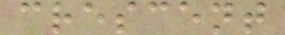crescent
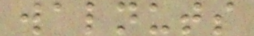walnuts
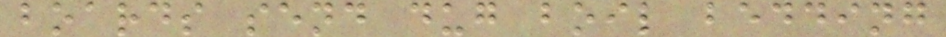boards send dug boil bedding
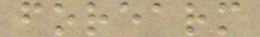forearm
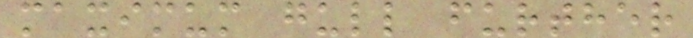maximum gull further
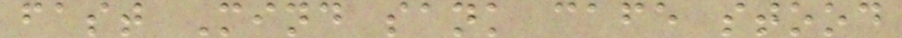fast Mind sank cafe stood
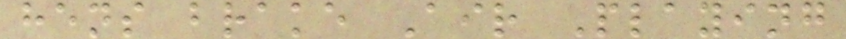hens brake Air Playing
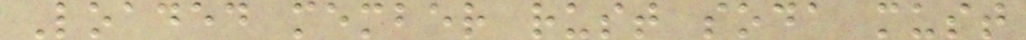Loaded member rust soda must
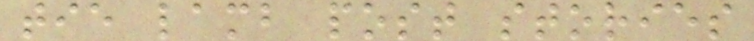tie lamb post stories
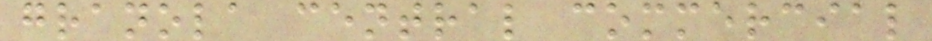granola central commercial
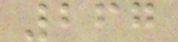267
